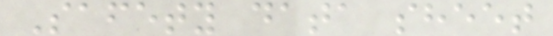Safety data sheet
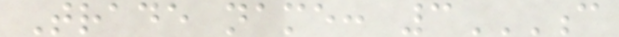Trade name: 3C
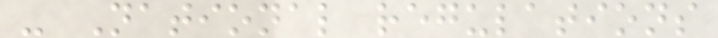- National regulations
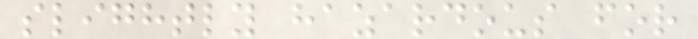slightly hazardous for
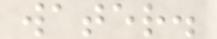water.
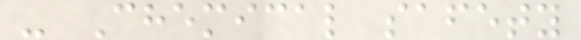- Chemical safety
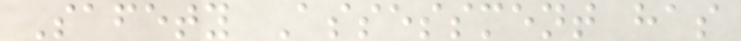Safety Assessment has
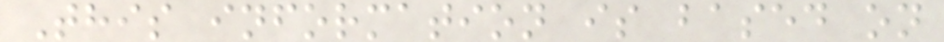This information is based on
